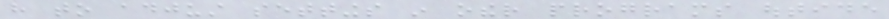have to adjust settings in other programs outide
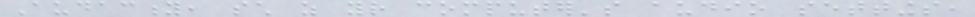Audacity, such as your computer's audio settings,
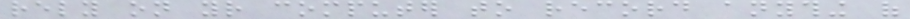rely on your computer to record anything of
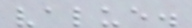value.
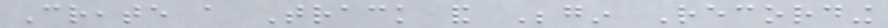Create a Track and Begin Recording
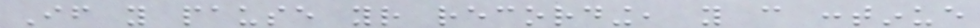If you pause your recording, you can continue
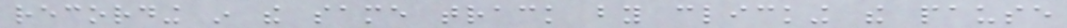recording in the same track by clicking the pause
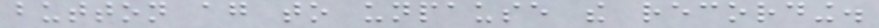button again to unpause the recording.
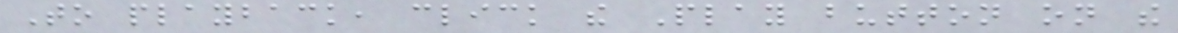To playback, click the Play button on the
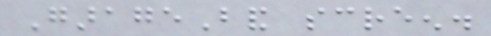GarageBand screen.
